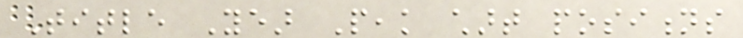Title Year Peak chart positions
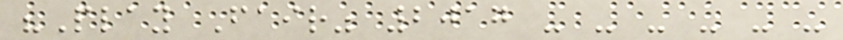"Play Fair" 2017 - - - - - -
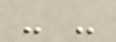- -
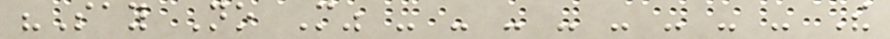"Say No More" - - - - - - - - The
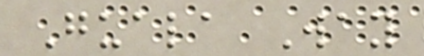Guala Way
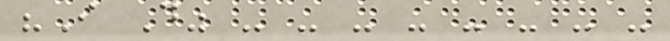"I Do" - - - - - - - -
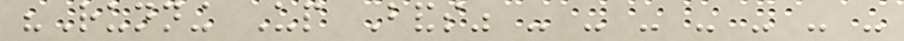"Running Up Bands" - - - - - - -
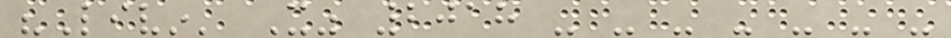"Livin' It" 2018 - - - - - - -
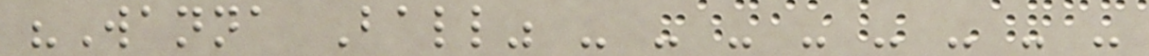"Wanna Ball" - - - - - - - -
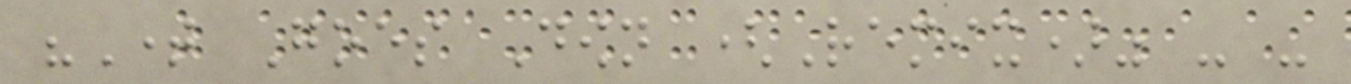"Time Goes Down (Remix)" - -
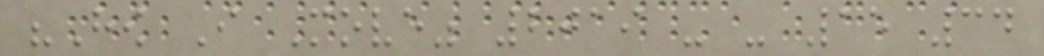"How I Move" 2019 - - 15 34
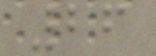26
